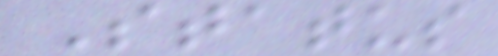Status
